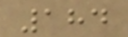184
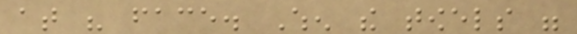at his face. When the towels were
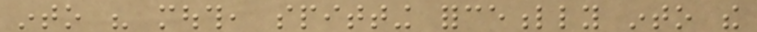into his mouth, spitting forcefully into the
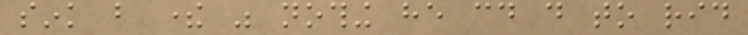sink but there was nothing he could do to rid
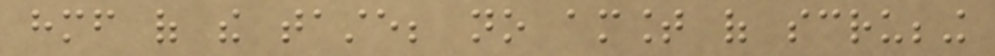himself of the taste; no amount of scrubbing
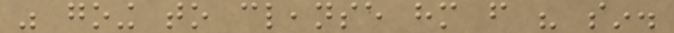was going to cleanse him from his sin.
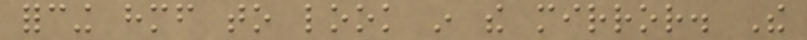forcing himself to look in the mirror. The
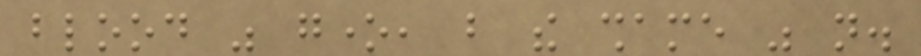blood was gone, but the shame was not.
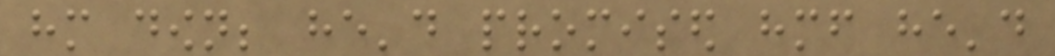him down; he'd promised himself he'd
